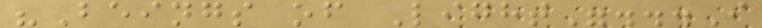"Beings of Light"...I
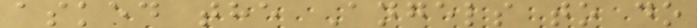asked the Angels to do
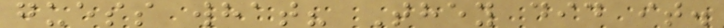guess what? They did it.
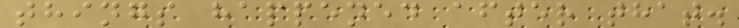things happened after that.
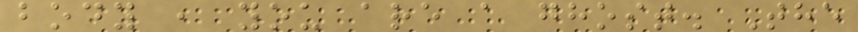body , you are a ghost. The
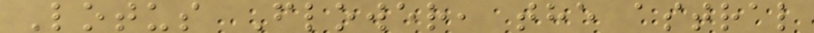Lotus Flower, the astral
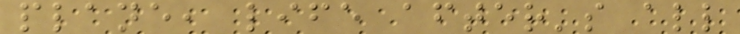plane, life after's all
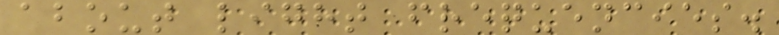about light frequencies.
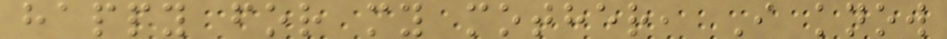happy for my mother, I know
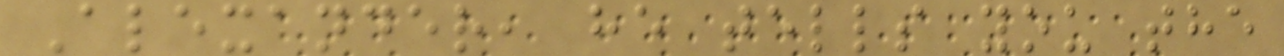Alexander, he tells you the
